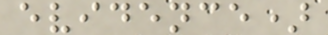evidence)
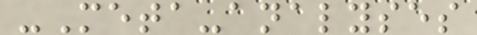-Meta-analyses
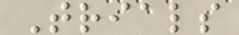Trials
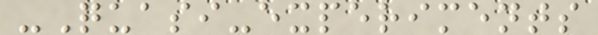-Quasi-experiments
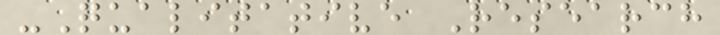-Qualitative Research
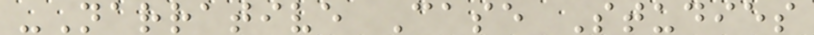-Narrative Case Studies
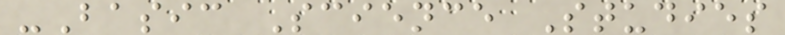-Basic Science Studies
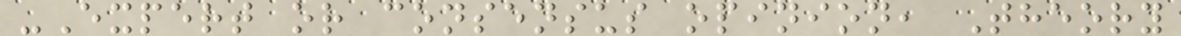-Expert or consensus opinion, Theory
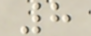8
